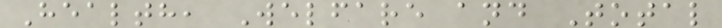Health, Welfare and Total
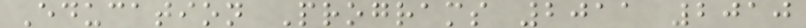Education Programs 2011 2010
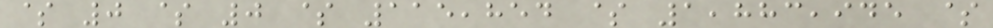$ 0 $ 0 $ 115,854 $ 1,883,945 $
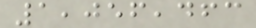1,056,463
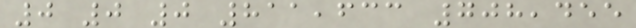0 0 0 811,633 708,455
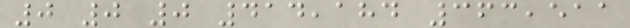0 0 0 414,184 363,511
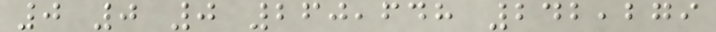0 0 0 260,648 242,279
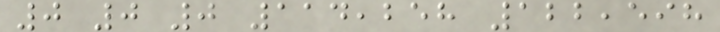0 0 0 114,258 122,598
